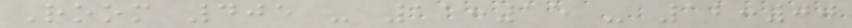Room 405 - 11:15 - 12:00
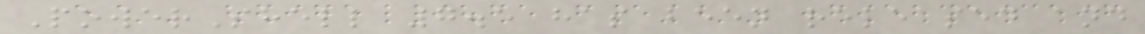PowerShell 7.5 has been released and
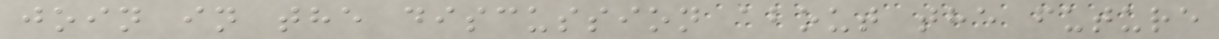join in the discussion about the future
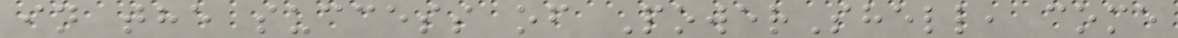in the success of PowerShell, come
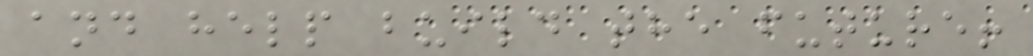and help build the future!
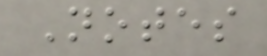Notes
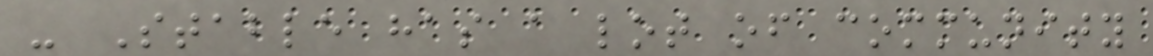- Stable has a lot of community
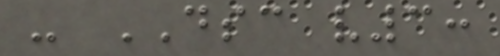- DSC v3:
